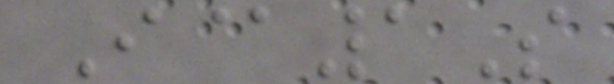I@1S
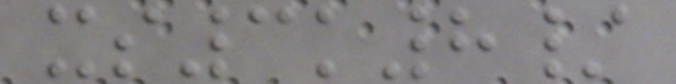xs3k8/
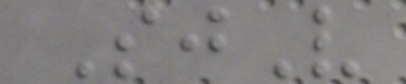SjV
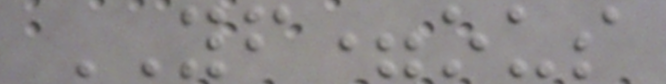YF=ous
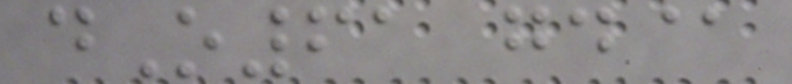dO61 gd@
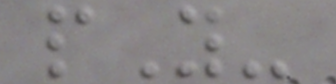pY-
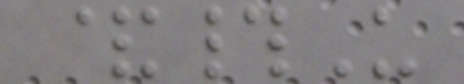&#U
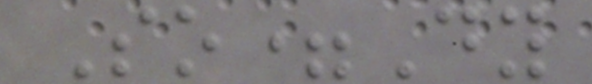So=Dy
